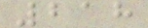218
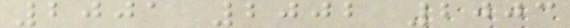2001 2002 2003
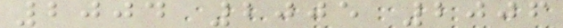2004 2005 2006
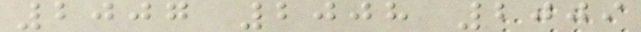2007 2008 2009
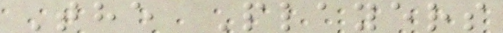The Players
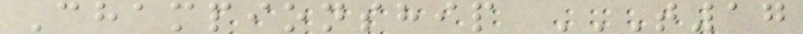Championship T17
